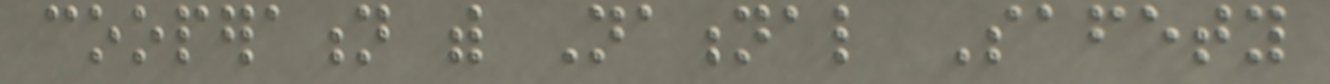cooperation with National Safety
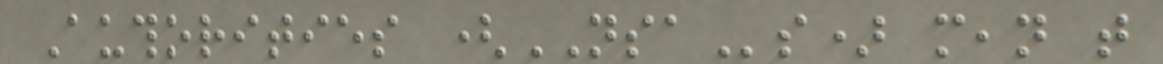Authorities (NSAs) mean that
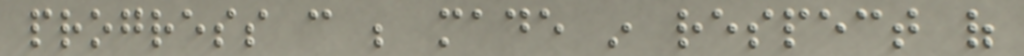progress can be made in respect of
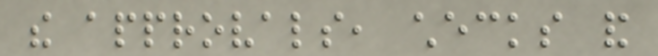the approvals, checks and
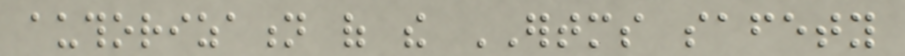authorization of the ERTMS safety
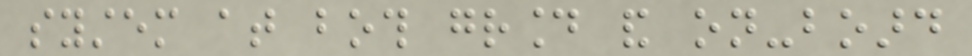system at both ground and on-board
